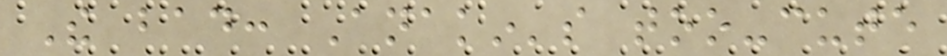The bad: Anakin's too-cute
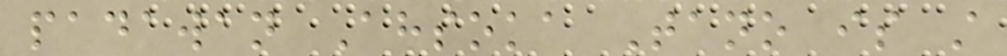padawan Ahsoka Tano is still
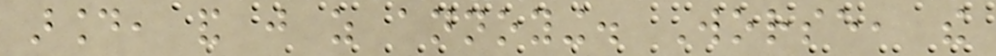around, and just as annoying. Worse, the
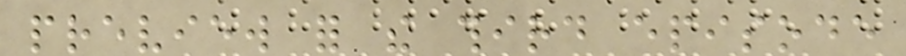preview for the third episode
